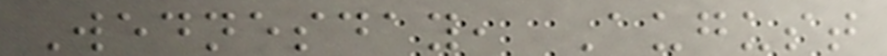Wednesday, August
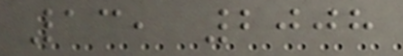13, 2008
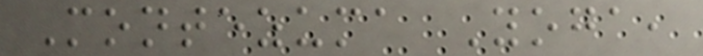Montezuma Yoga,
